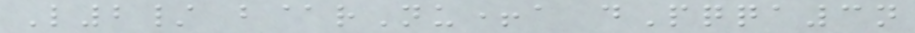L2/ b@rNu+a dPqqa3n
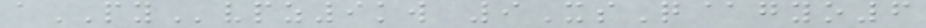aPYvpz9kw 9XsQ@gyo6
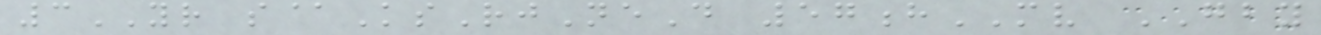3YR s@KsRjNeD 57hMV GBY
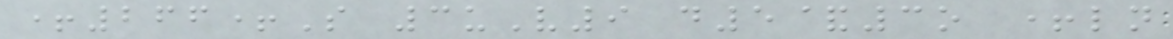+266+S 3uV9 d5&3o +ln
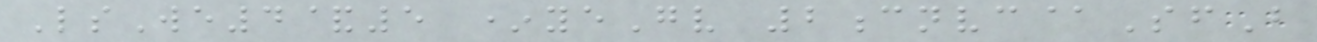LsWe4&5 *yeGv 2cnvc@SfB
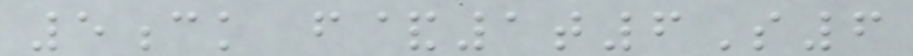5ck f&1t6S6
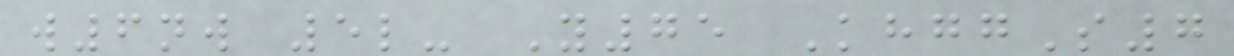w6nw 5l- Y75 KhggS7
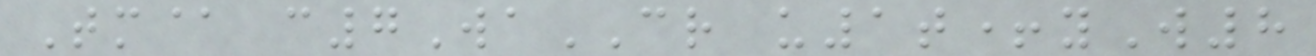Tm@ c7WaCR u1t+yW8
